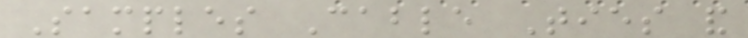Samples Cable Ties and
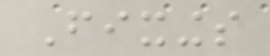Fixings
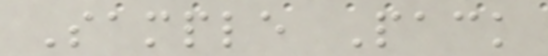Sample Pack
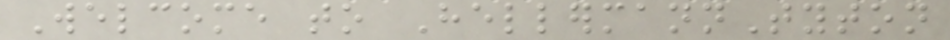Welcome to HellermannTyton
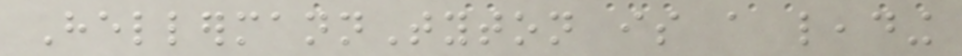HellermannTyton is a leading
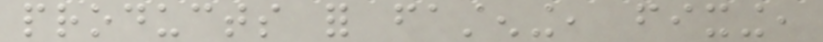products for fastening, fixing,
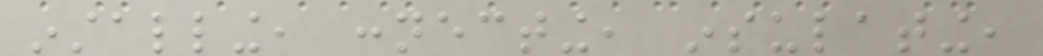installing, connecting, insulating,
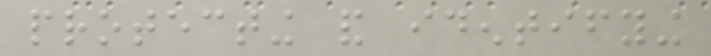protecting and identifying
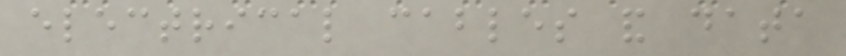electrical cables and data
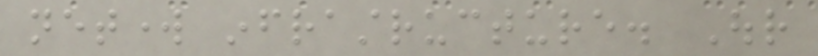network infrastructure. Our
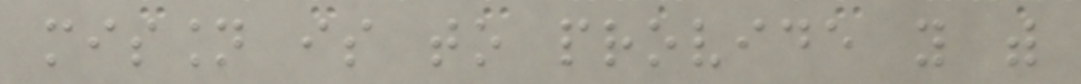mission is to provide you with
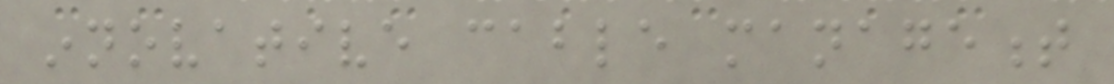innovative cable management
